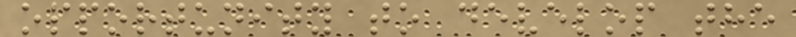opportunity to develop the
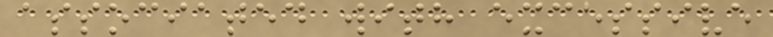associated with excessive
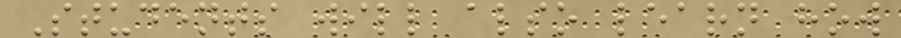Students will also learn how
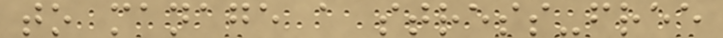to manage a stress-free
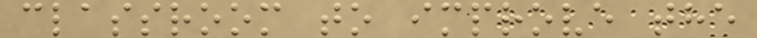classroom to improve the
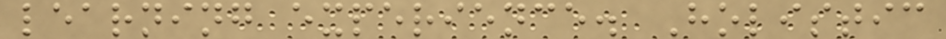learning experience. Holistic
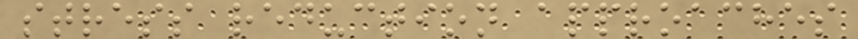stress reduction approaches
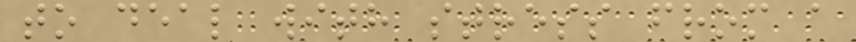to deal with stress from a
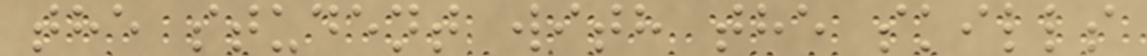the student with the skills
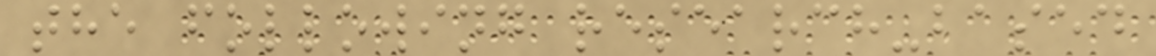the following research-based
